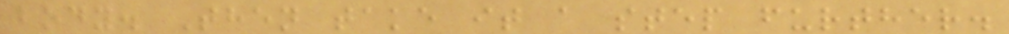body. Then take it a step further.
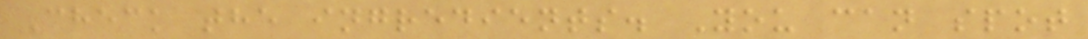Check the ingredients. You can spot
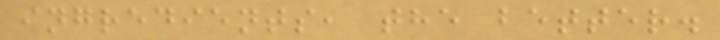ingredients, the better.
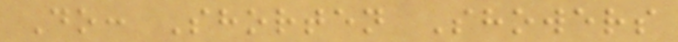Do: Shorten Showers
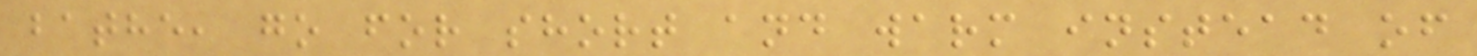bathe, go for short and warm instead of
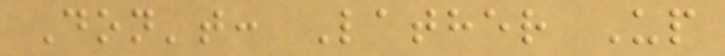Don't: Lather Up
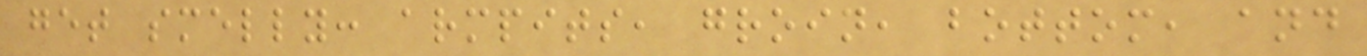get smelly: armpits, groin, bottom, and
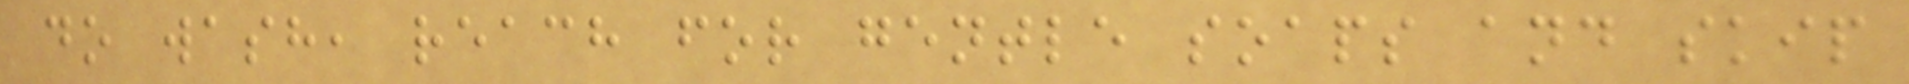do wash, reach for gentle soaps and skip
